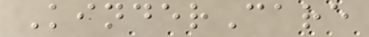KinderCare
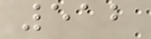512
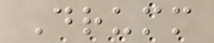Drumm
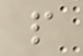p
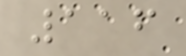116
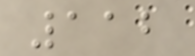112
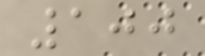100
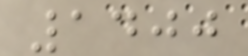1400
